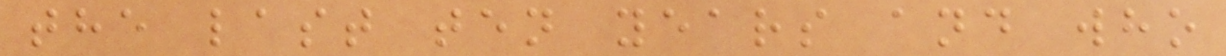the last ten years and who
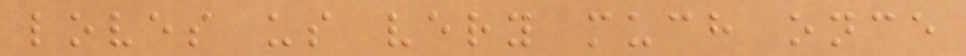loves us very much once
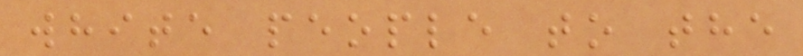white people to the
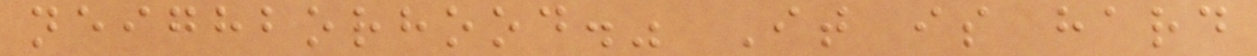neighborhood." It is hard
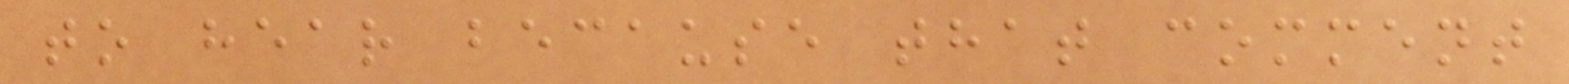to hear because that comment
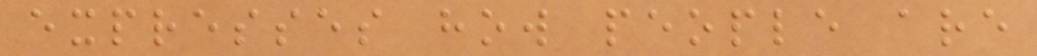expresses how people are
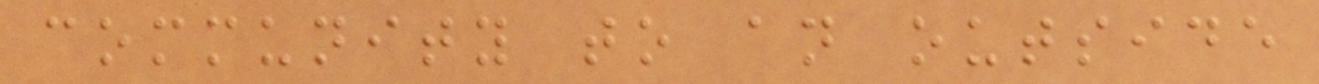community to an outside
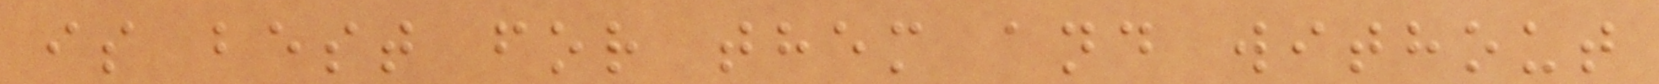is best for them and without
